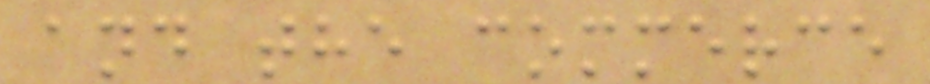and the commerce
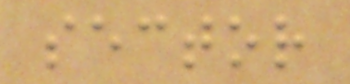sector
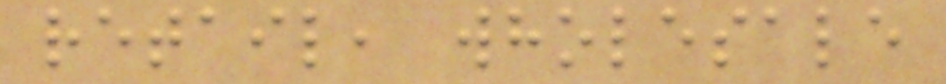retail, wholesale
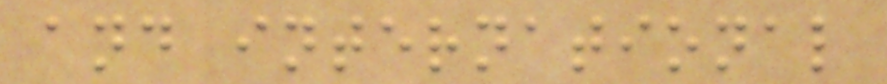and international
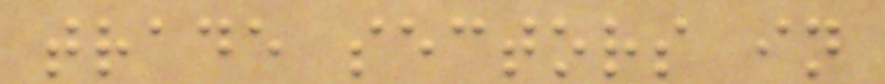trade sectors in
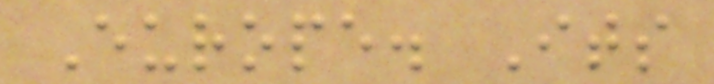Europe. Its
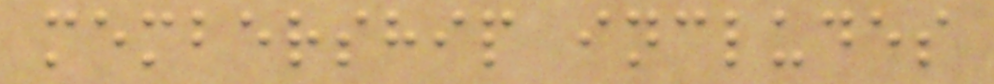membership includes
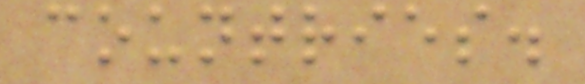countries.
